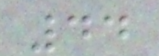44
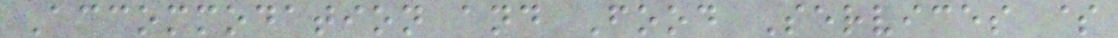Accommodation and Food Services $
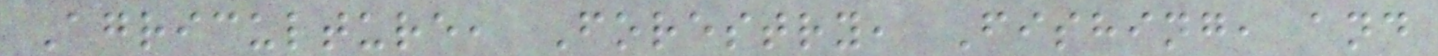Agriculture, Forestry, Fishing, and
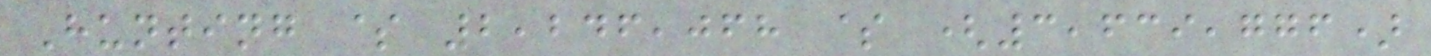Hunting $ 2,246,068 $ (3,639,776)
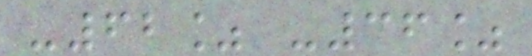-62% -36%
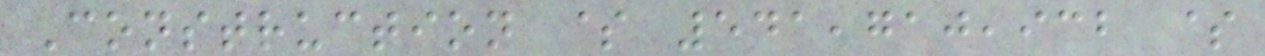Construction $ 541,710,932 $
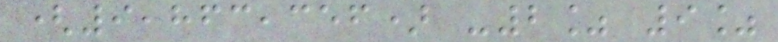(9,863,356) -2% 9%
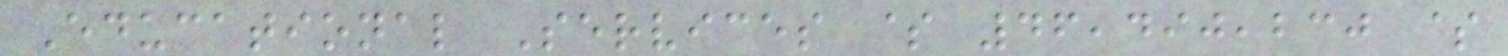Educational Services $ 46,490,230 $
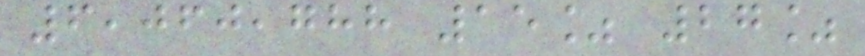6,060,788 15% 27%
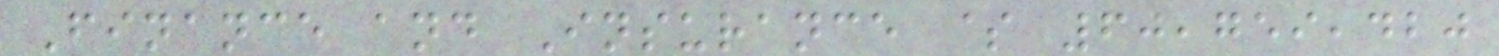Finance and Insurance $ 60,759,420
